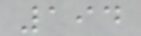194
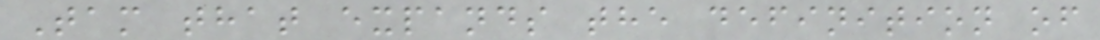Tam that expands the definition of
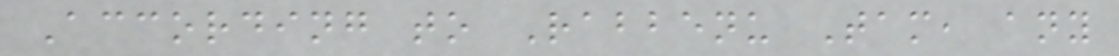According to Rabbenu Tam, any
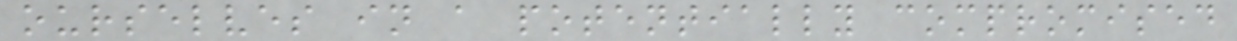ourselves in a potentially compromised
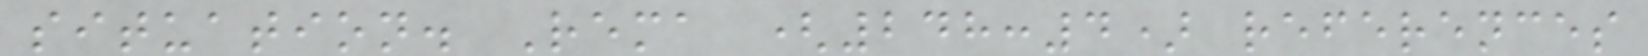situation. Rema (248:4) references
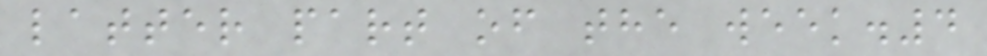latter part of the week.4
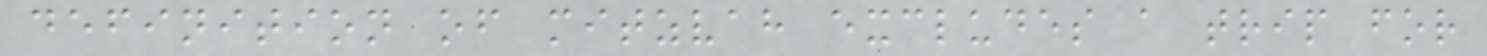definition of mitzvah excludes a trip for
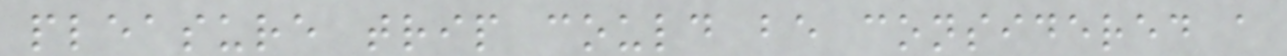pleasure trip could be considered a
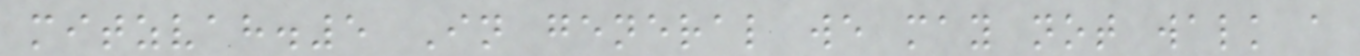mitzvah.5 In general we may not walk a
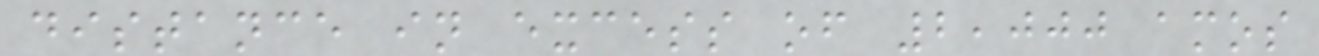distance in excess of 2,000 amos
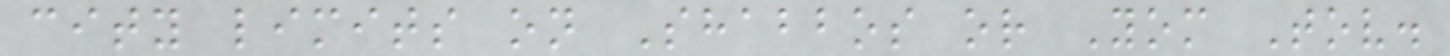city limits on Shabbos or Yom Tov.
